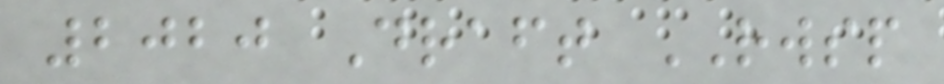2020 Draft RWSP
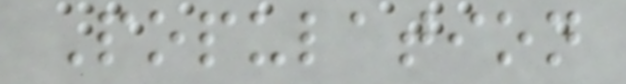Population
